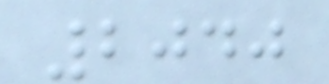2040
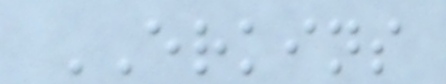ERKINS
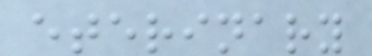eterinary
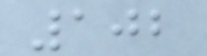102
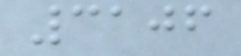3106
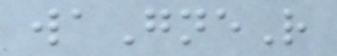waGneR
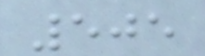505
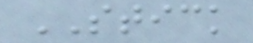STICK
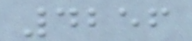4256
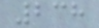238
